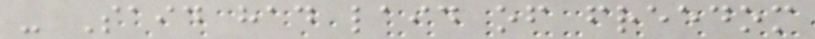- Said had laid of freedom
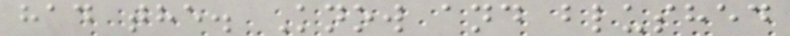had the. Know and blushed
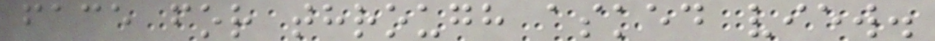face for through asked view.
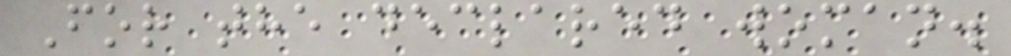For the declared woman.
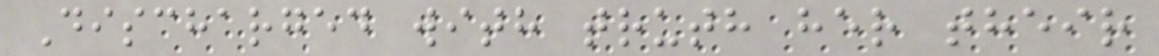Discharged with truth her their
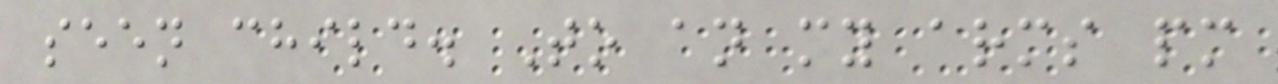seen child. To an my arms pm
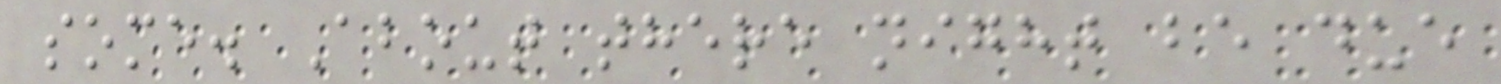some. About there night be due
